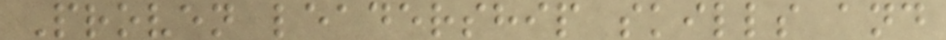Proven leadership skills and
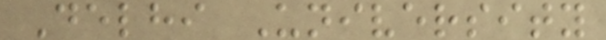Delhi University
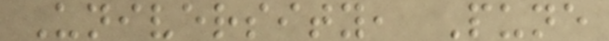University, Pune
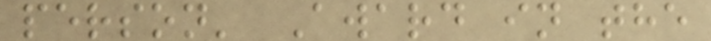person' Award in the
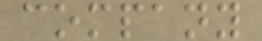company
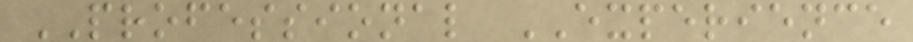PROFESSIONAL EXPERIENCE
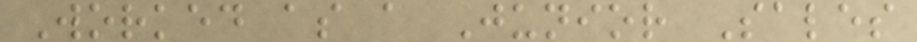Worked as a Junior Sales
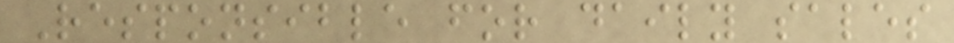Responsible for daily sales
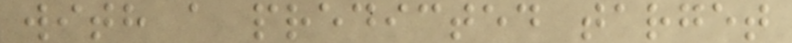with a predicted target
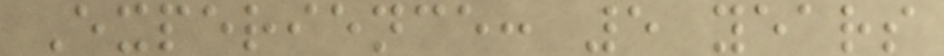Experience: 5 years
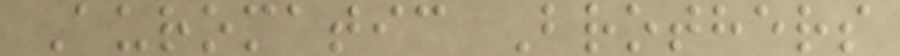Auromatic Brothers
